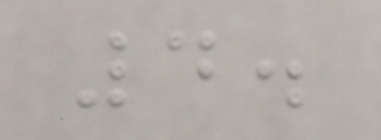4.
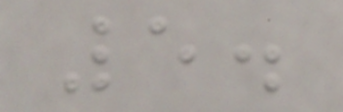5.
